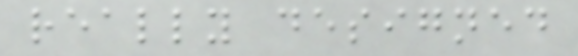really designed
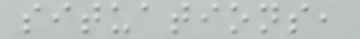situations,
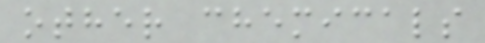other chemicals
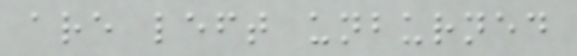are left unburned
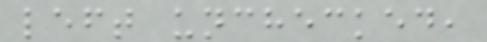left unchecked,
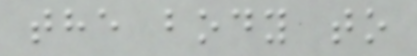the body to
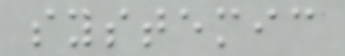systemic
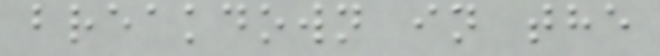breakdown in the
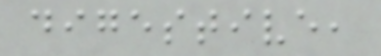digestive,
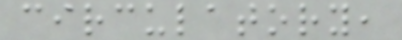circulatory,
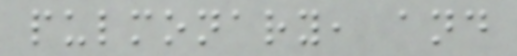pulmonary, and
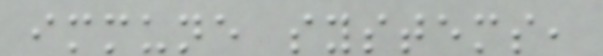immune systems,
